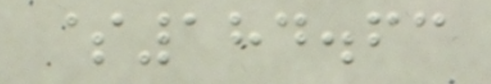$184.63
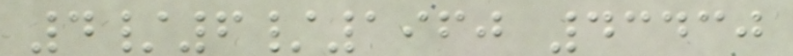4/6/1960 43430
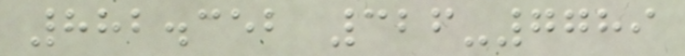882.352 326-7789
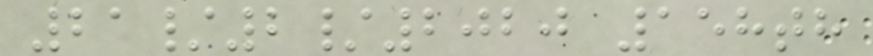21/2/2020 158th
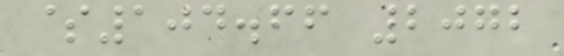$104.66 2072
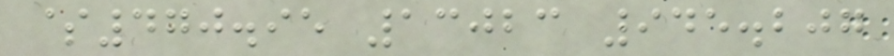$470.95 13023 945.207
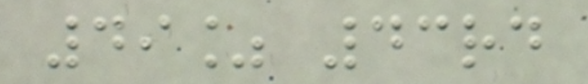49% 43rd
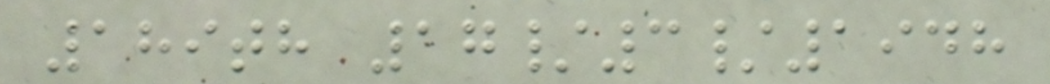189th 17/3/1948
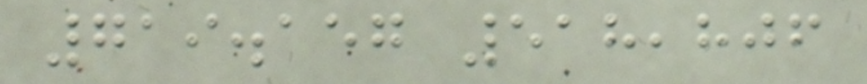719.157 518,806
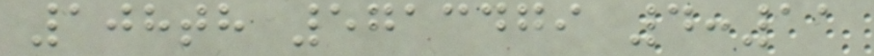108th 5713479 4:11
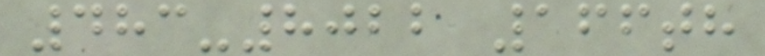483-8022 166th
